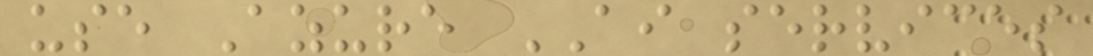use Azure AI services
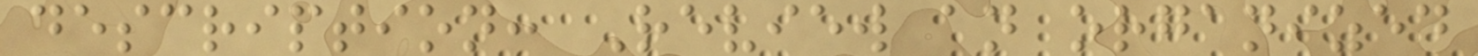description: Review an organized
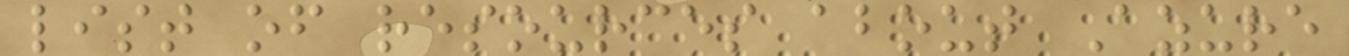list of resources about Azure
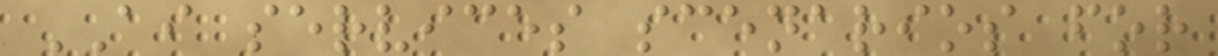AI services scenarios for
